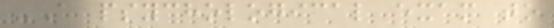-A psychological exam to
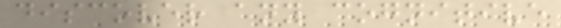discover any cognitive
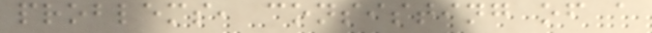problems, consisting of a
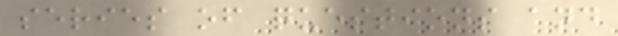series of questions and
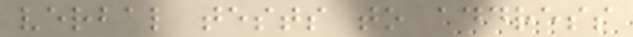verbal tests to address
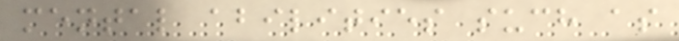mental abilities such as
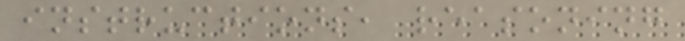instructions, reasoning
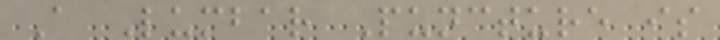A Lumbar Puncture is
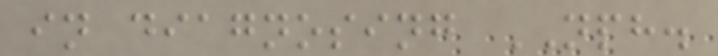in diagnosing NPH.
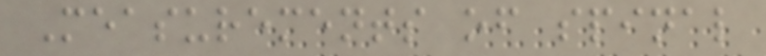Measurements of spinal
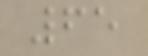65
